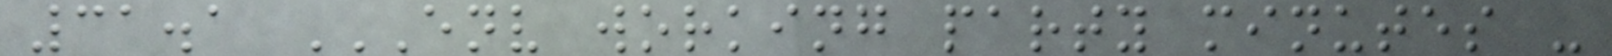31.1 ENV WORKING PARTY MINUTES -
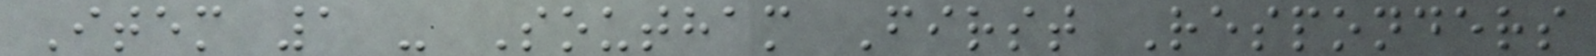Item 1 - Southam First Responders
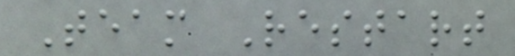Team Restart
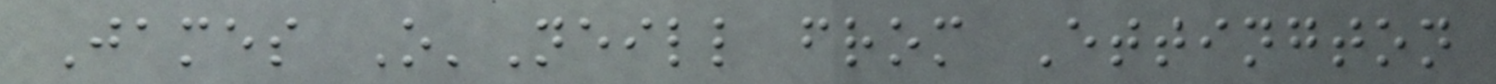James O'Neill from Ettington
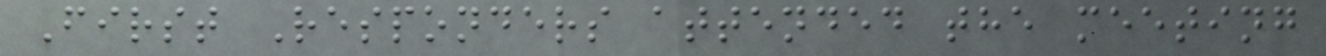First Responders attended the meeting
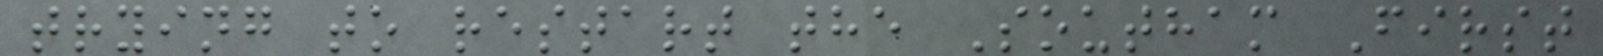trying to restart the Southam First
